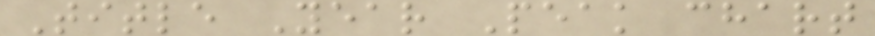Title Year Peak chart
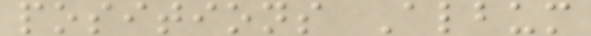positions Album
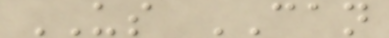US CAN
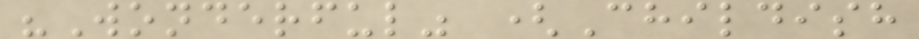"Wonderful" (Childish
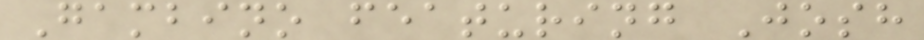Gambino featuring Josh
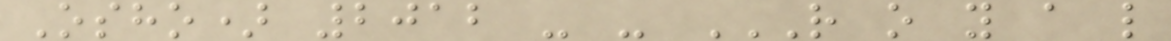Osho) 2012 - - R O Y A L
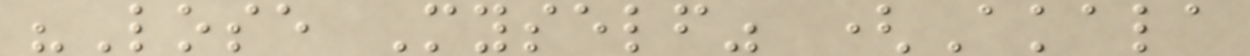"Lose Myself" (Akala
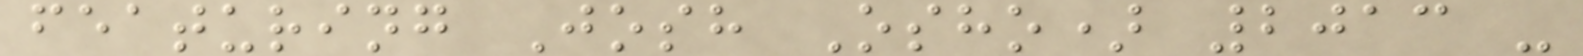featuring Josh Osho) 2013 -
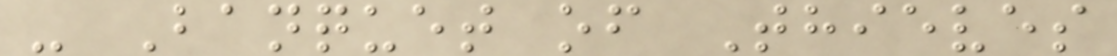- Banquet of Thieves
